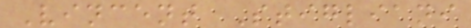Vincent Stigliani
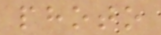photo
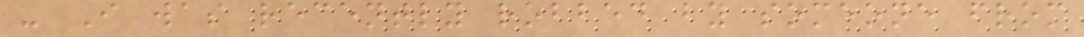- I was recently robbed by someone from
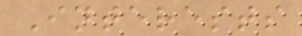Interests
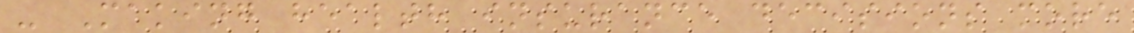- Making health insurance decisions more
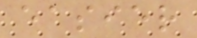easier
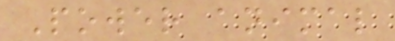Power animal
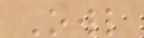Owl
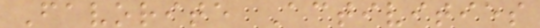Favorite Activities
